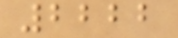2222
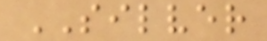SILVER
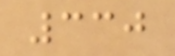330
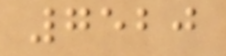7520
